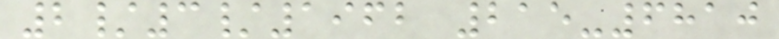2/3/1962 215-6810
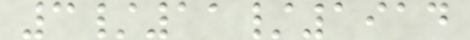3/11/1914
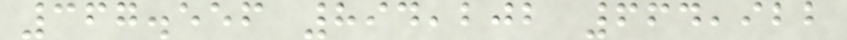367.556 894,202 664,922
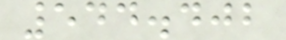544.402
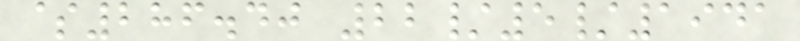$286.40 22/5/1941
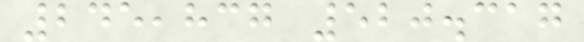245,837 520.317
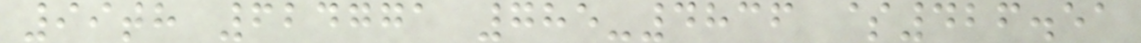99th 624771 785-4836 $426.51
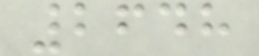2648
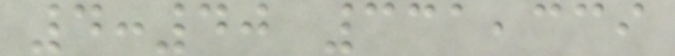4:40 331,339
